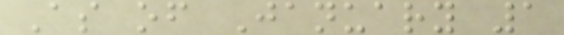As of January 1
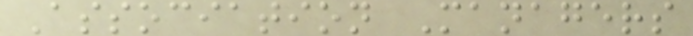Association Managers
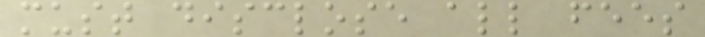must disclose all fees
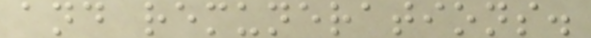and remunerations.
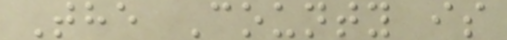The County is
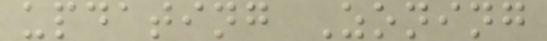updating Zoning
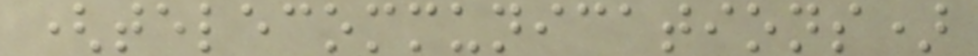(telecommunications)
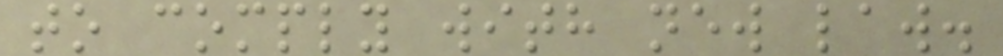to comply with new law.
